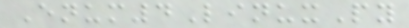Enum4LinuxPy
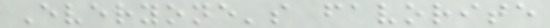Everyone's favorite
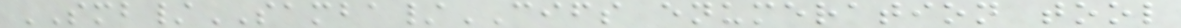SMB/SAMBA/CIFS enumeration tool
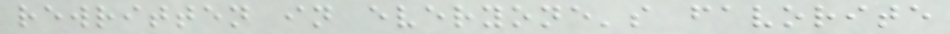rewritten in everyone's favorite
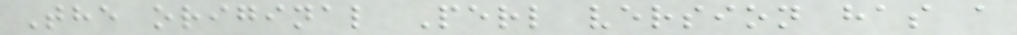The original Perl version has a
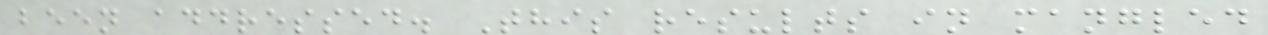been addressed. This results in mangled
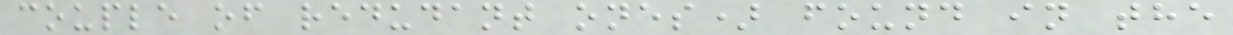couple of redudant ones) found in the
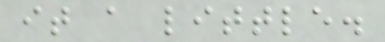it a little.
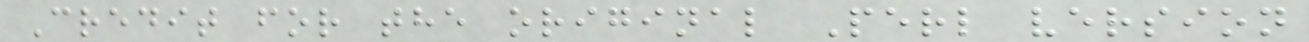Credit for the original Perl version
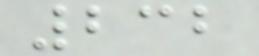232
